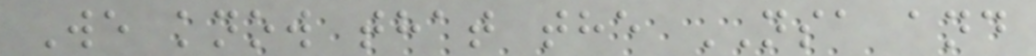We know that the NSA and
